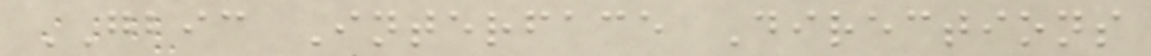GBIC Interface Directions
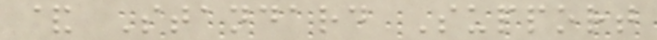& Standard Support
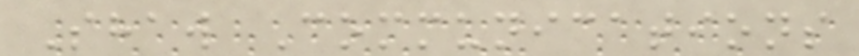Shaw Communications
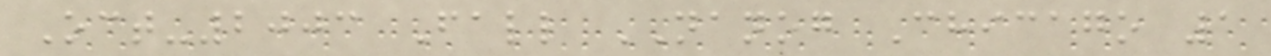Oct-2003 Fall NANOG Chicago 1
